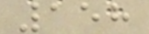158
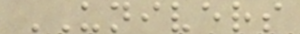UNIVERS
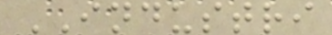INDUSTRI
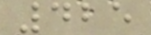425
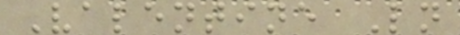Valentine Ln
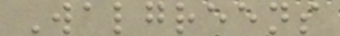Walgreens
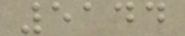5144
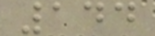144
